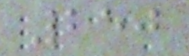250
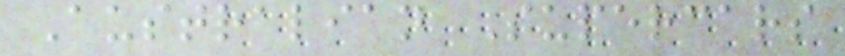Australian Supercars
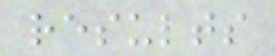results
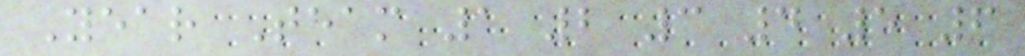Year Team 1 2 3 4 5 6
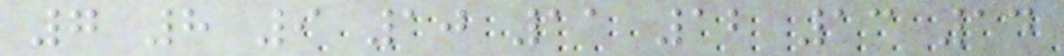7 8 9 10 11 12 13 14
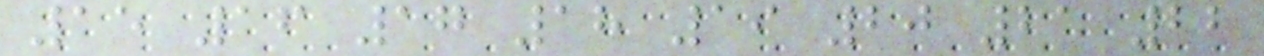15 16 17 18 19 20 21 22
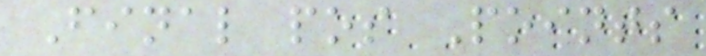Final pos Points
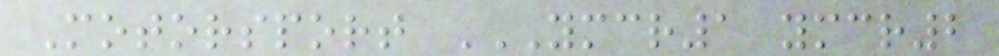Motorsport YMCR1 YMCR2
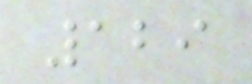129
